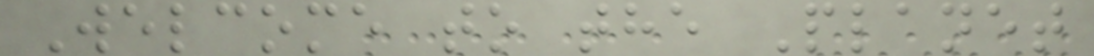Welcome to the Planet
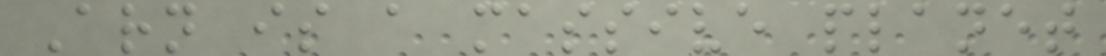Arn is a massive planet
